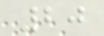20
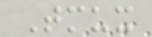Tmux
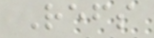Refs
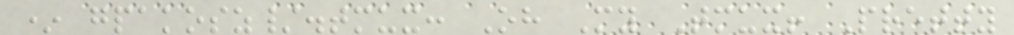* gpakosz/.tmux: Oh My Tmux! Pretty
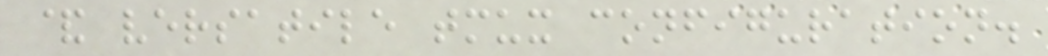& versatile tmux configuration.
